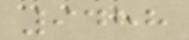9488
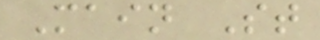Main St
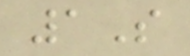1S
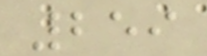259
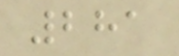281
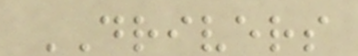DRIVERS
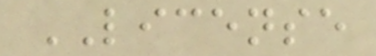LICENSE
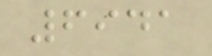6941
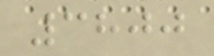3800
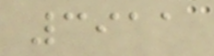3911
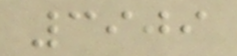3909
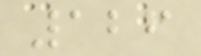126
